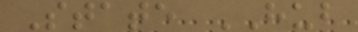State HUB
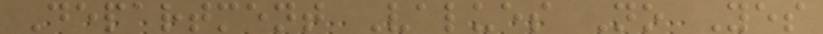Department Values No Yes
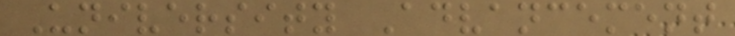University Advancement
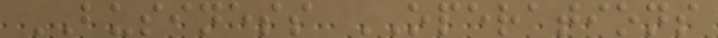BUSINESS OPERATIONS
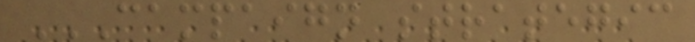CAMPAIGN STRATEGIC
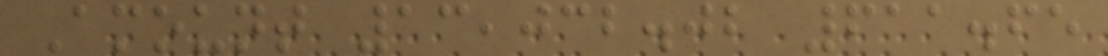Amount 13,032.02 611.65
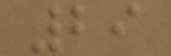29
